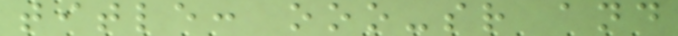title: ooo-sr and
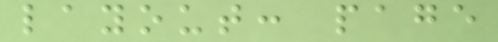layout: page
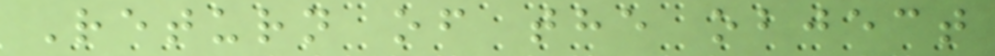Return of the object
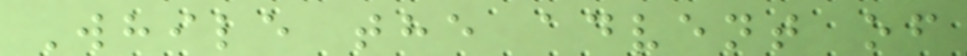While the advent of
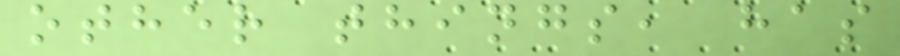other things, has
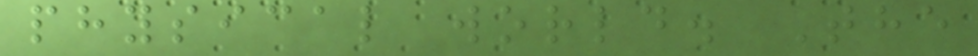physical world. The
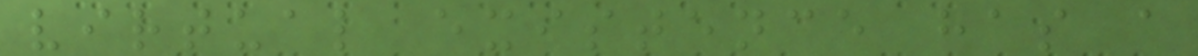virtual existence has a
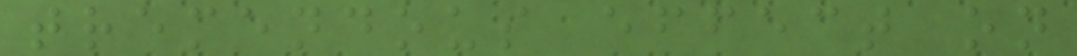tremendous effect on
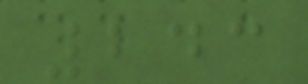243
